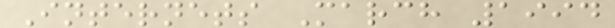Internets March 1994
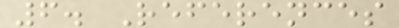6. References
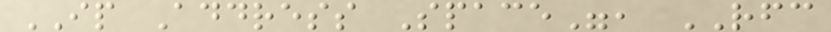IP Address Space", RFC
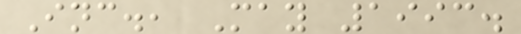Inc., May 1993.
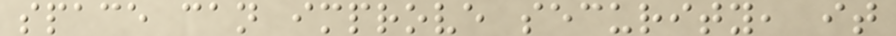space can improve security, it
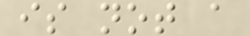is not a
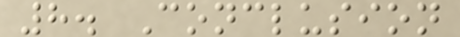8. Conclusion
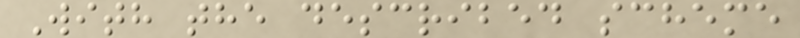With the described scheme
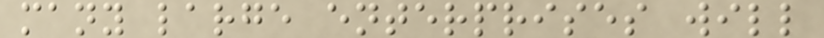many large enterprises will
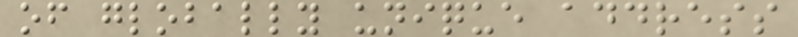of globally unique address
